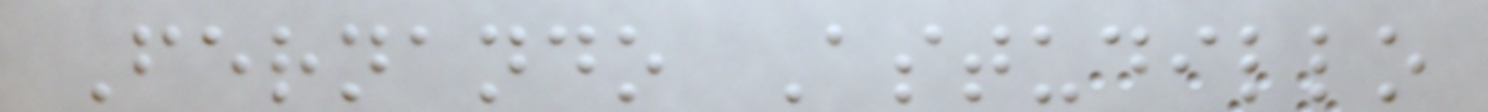Fernando Astudillo
